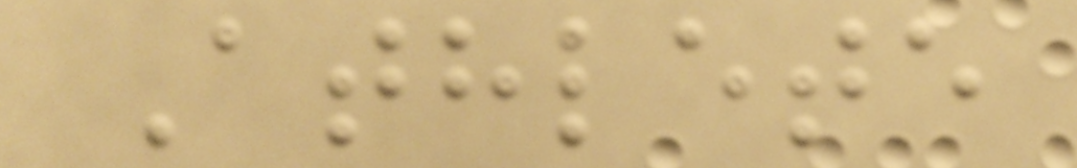Athlete
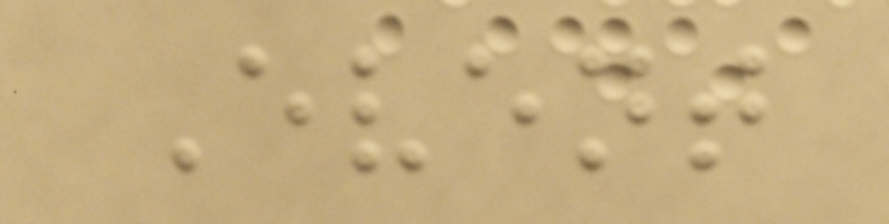Event
